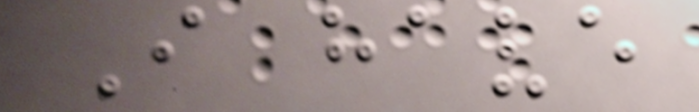I have
